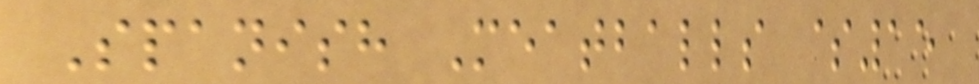Spanish Meatballs $15
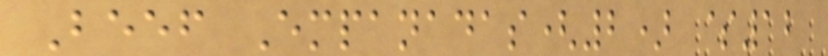Beef Empanadas(2) $12
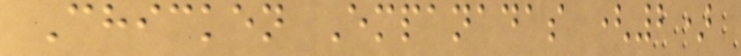Chicken Empanadas (2)
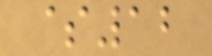$12
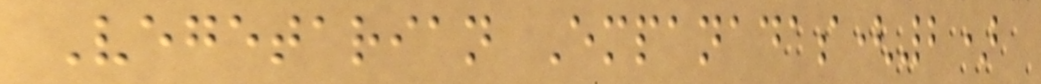Vegetarian Empanadas(2)
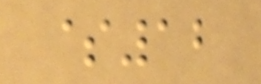$12
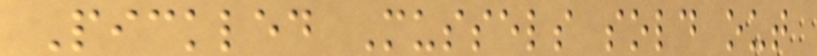Pickled Mussels sold out
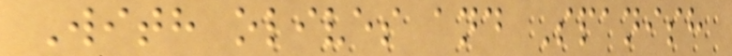With olives and Spanish
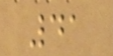41
